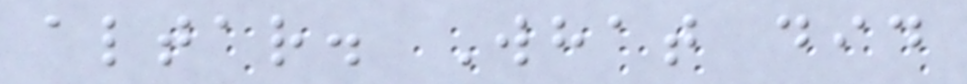altar. What did
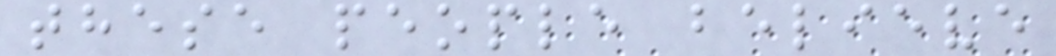these people believe
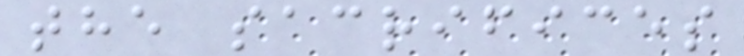the sacrifices
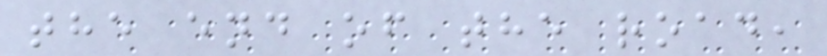the end of the road,
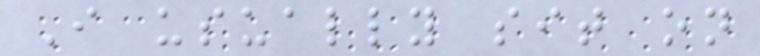I usually sit on
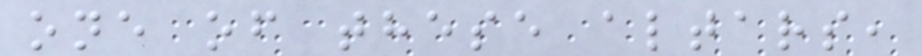one of these altars,
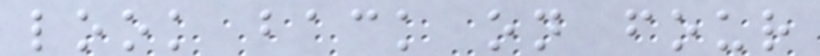look back on four
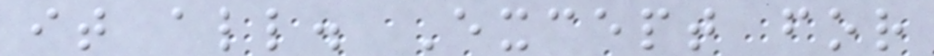it all. Except for
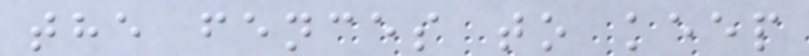the fences to keep
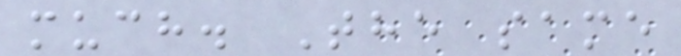much. The same
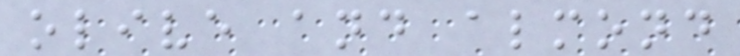olive and almond
